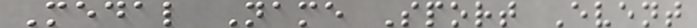Medal Name Sport Event
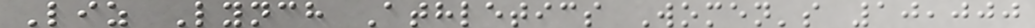Liz Lynch Athletics Women's 10,000
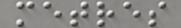metres
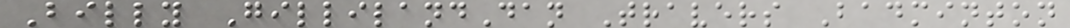Billy GillilandDan Travers Badminton
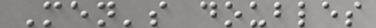Men's doubles
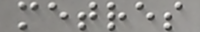metres
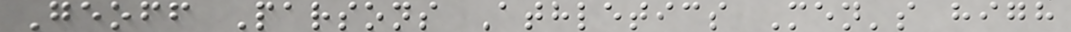Geoff Parsons Athletics Men's high
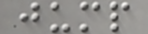jump
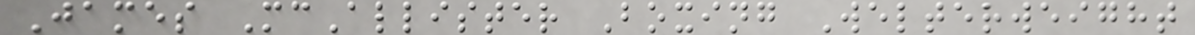James McAllister Boxing Welterweight
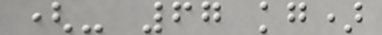(- 67 kg)
